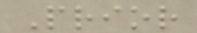Prior
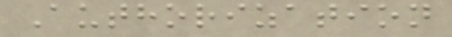Authorization
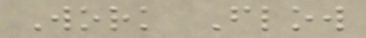Work Flow
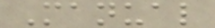Manual
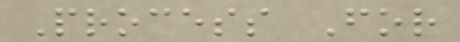Process For
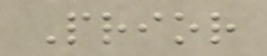Prior
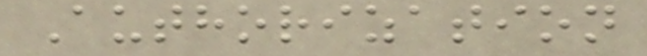Authorization
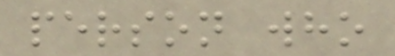person who
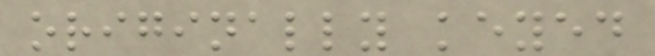originally keyed
